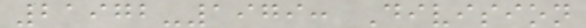21972-1979: Division
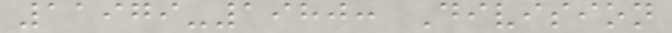11979-1980: Division
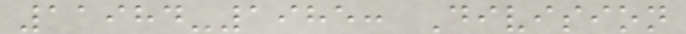11984-1985: Division
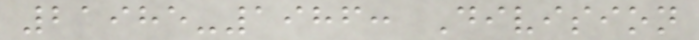21985-1986: Division
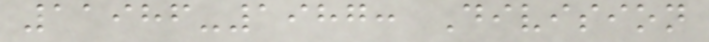11986-1987: Division
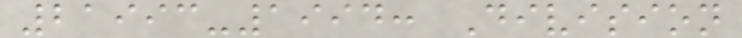21993-1994: Division
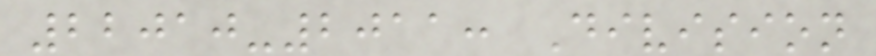22010-2011: Division
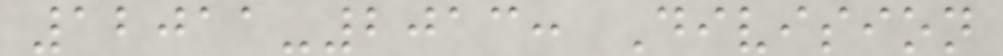12011-2013: Division
